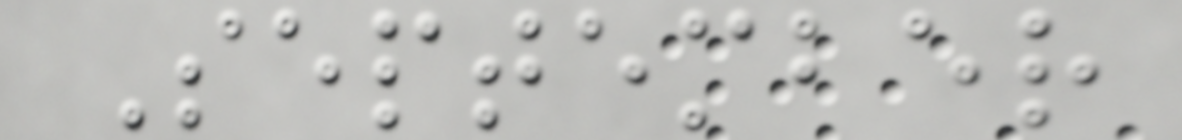September
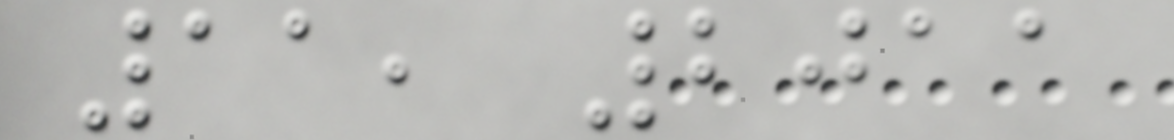11, 2011
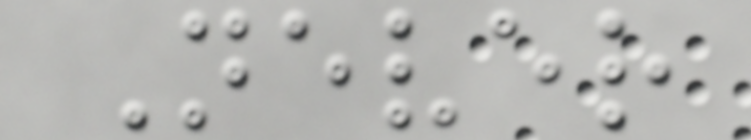Never
